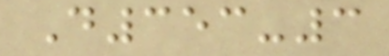D353-3
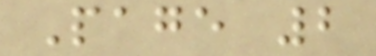Page 2
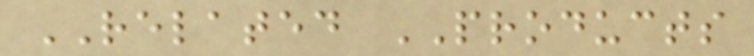RELATED PRODUCTS
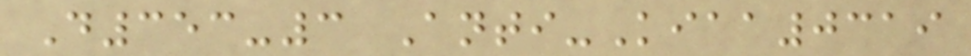D353-3 Anti-Kiaa0319
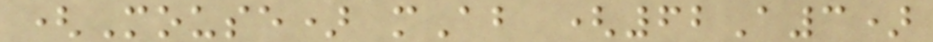(Mouse) mAb (62A3)
